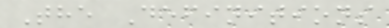The Definitions
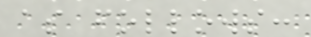as follows:
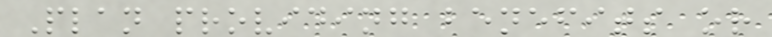Plan providing benefits or
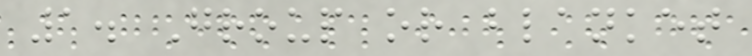1. Group or blanket
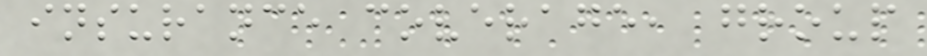insurance coverage, group
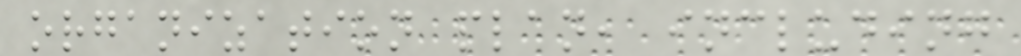organization plan, including
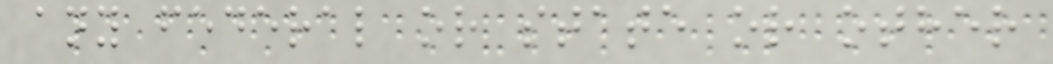any federal or state or other
